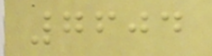7604
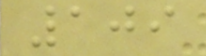109
